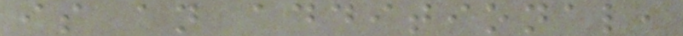is an additional,
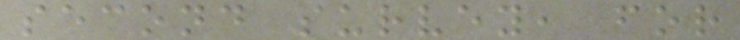second survey, for
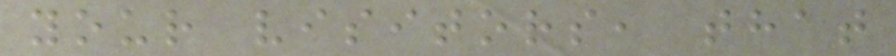your visitors, that
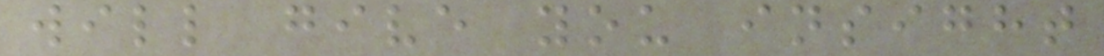will give you insight
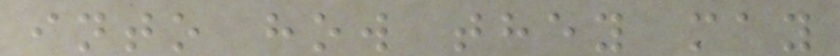into how they may
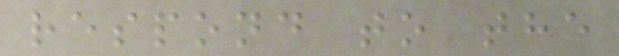respond to the
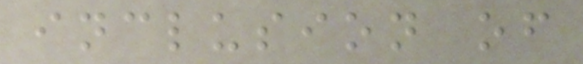inclusion of
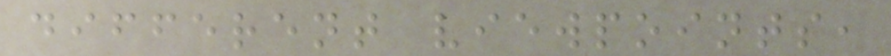different viewpoints,
